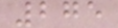275
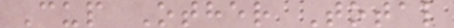Cup Other Total
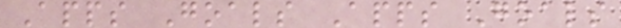Apps Goals Apps Goals
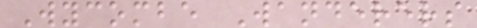Wycombe Wanderers
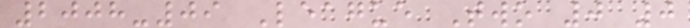2008-09 League Two 0 0
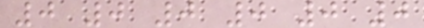0 0 0 0 0 0
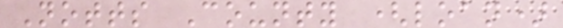Notts County (loan)
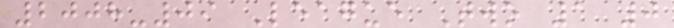2008-09 League Two 1 0
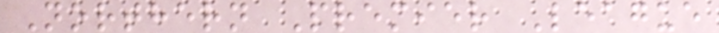Northern Premier League
